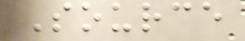Source
